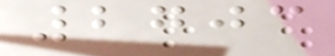2703
